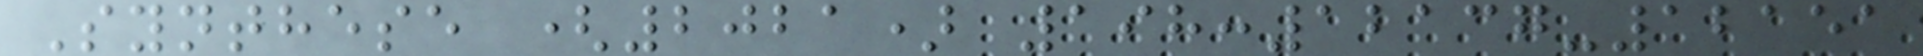Synthese (2021) 198:12137-12151
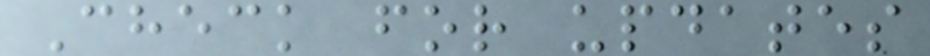Check for updates
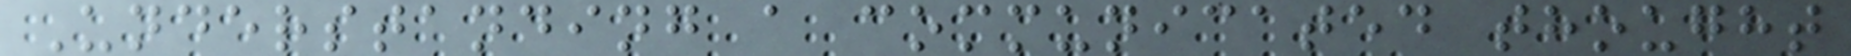Understanding a communicated thought
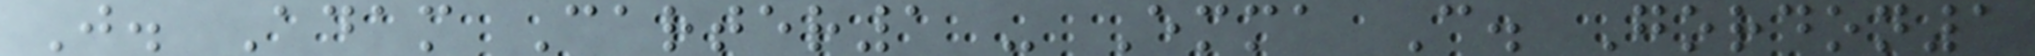J. Adam Carter1 - Emma C. Gordon1
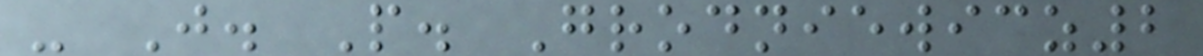- J. P. Grodniewicz2
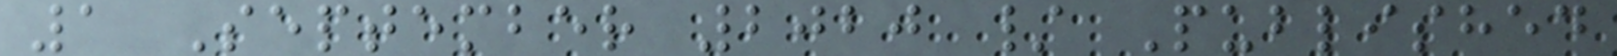1 September 2020 / Published
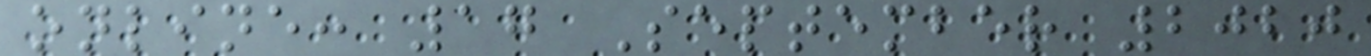online: 17 September 2020
